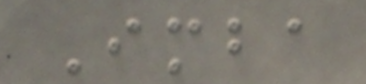Imba
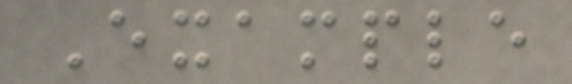Example
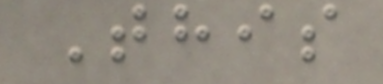This
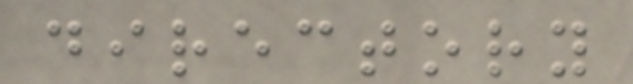directory
